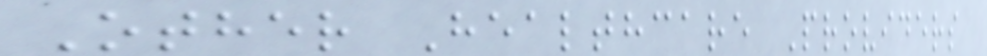Other Healthcare Providers
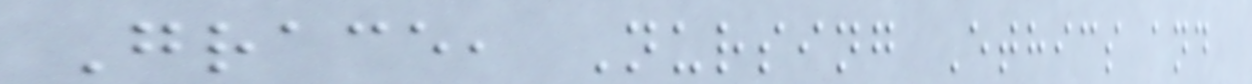Grace, Nursing Ethics and
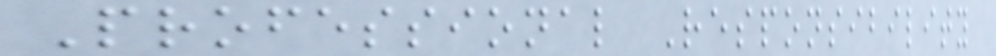Professional Responsibility
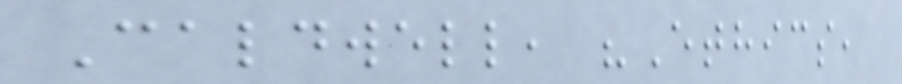Caldwell, "Ethics,
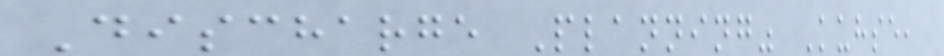Discharge Planning" Kuhse,
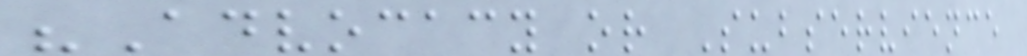"Advocacy or Subservience
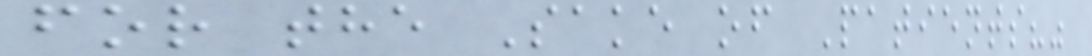for the Sake of Patients?"
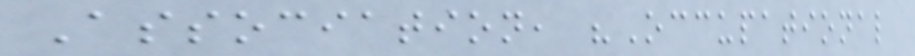Association, "Occupational
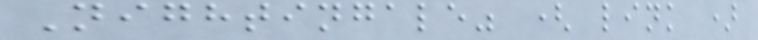Nightingale" ( link )
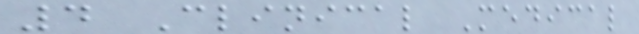4 Clinical Medical
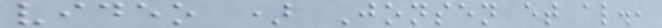video ) Jonsen et al.,
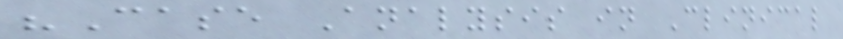"Case Analysis in Clinical
